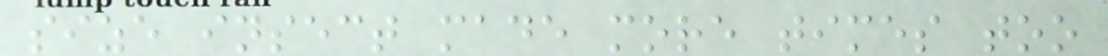size insect made more times too
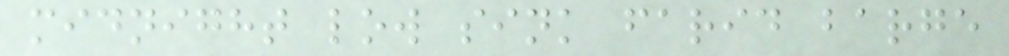midnight low sink farid barge
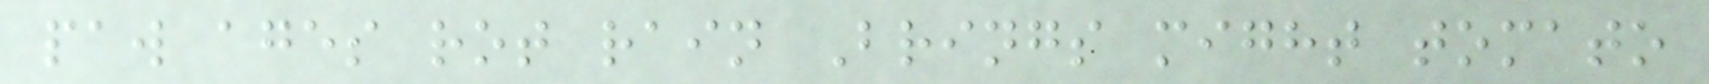paw ages rot rain Brings might tomato
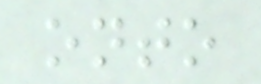onto
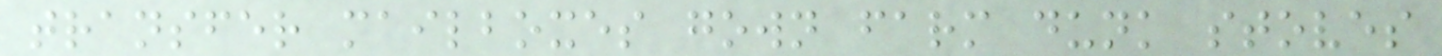transfer mailboxes gown farm dunk stoves
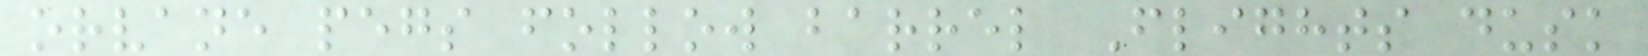orvane pegs follow barrel Flights dusk
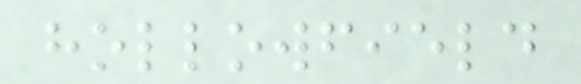hollowfield
